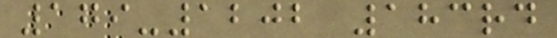179-1202 183rd
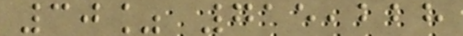30% 715,228
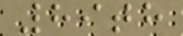89th
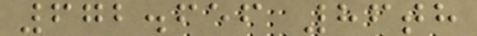672.656 86th
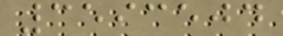3593504
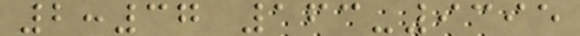2:37 163-9395
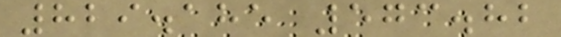829.185 573.82
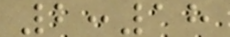2:18
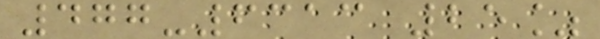477-6313 25%
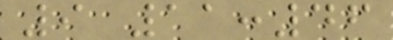9 11:46
